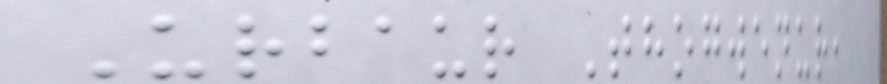Urbaur Thogwenur,
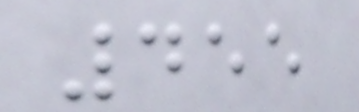455
